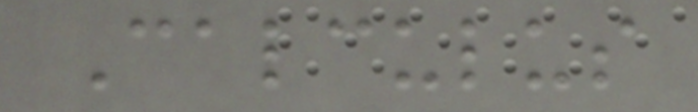Calculus
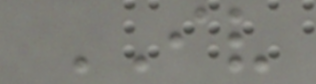IV
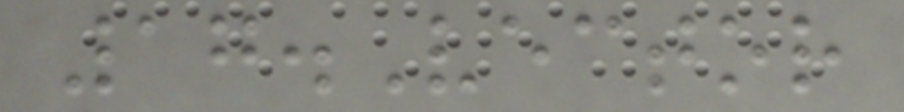17.Vector
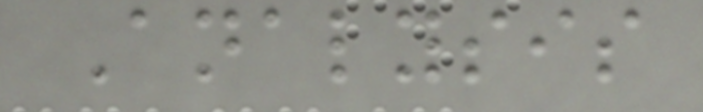Analysis
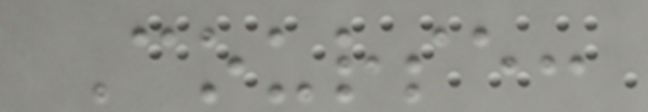Course:
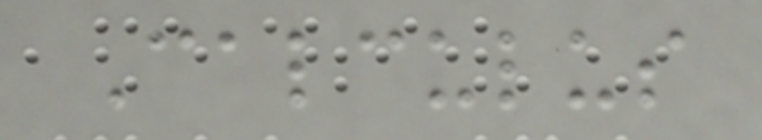Calculus
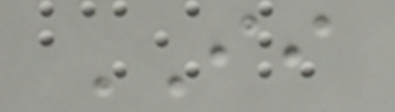II
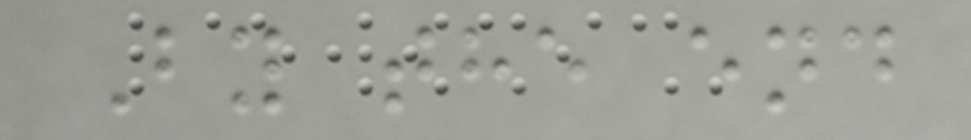By the end
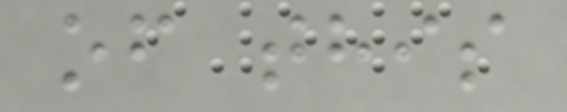of this
